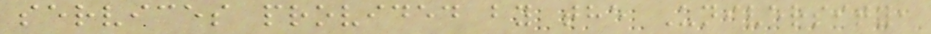services provided by the University,
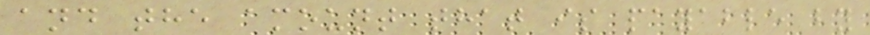and the amount that is payable by
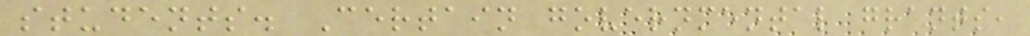students. Certain governmental grants,
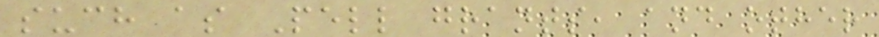such as Pell grants, and other
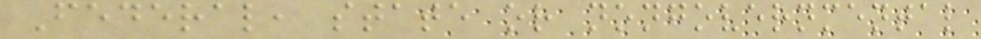Federal, state or nongovernmental
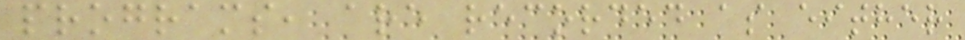programs, are recorded as either
